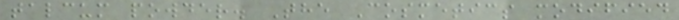talcum powder. The Cosmetics modified
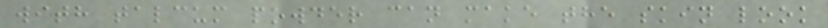with talcum powder can make the skin look
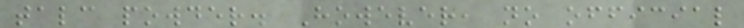talc powder. However, no official
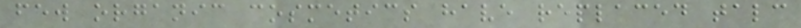few organic cosmetics have replaced talc
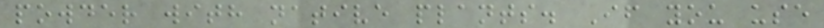powder with native plants. If you use
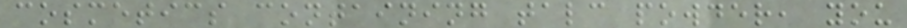cosmetics containing talc powder, you
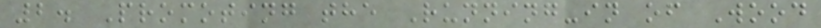2. Promoting the Running-in of Wood
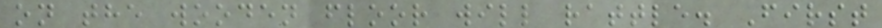on the wooden floor will rattle. First
